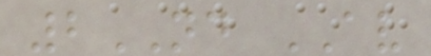2ND AV
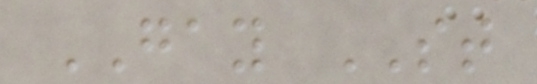GAY ST
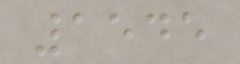1545
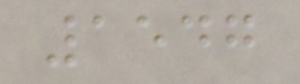1547
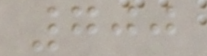700
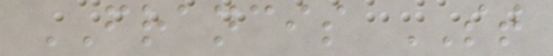FRANCIS ST
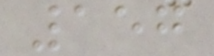157
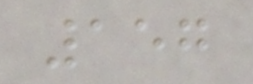157
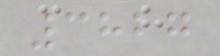3827
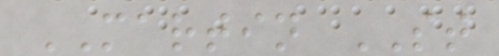MARTIN ST
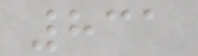831
